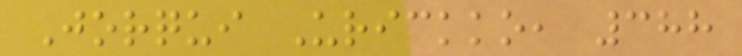Jorqui Urickko, 388
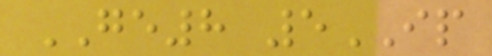GE8 5IP
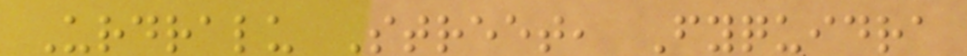Urdralu Street, Fyquidra
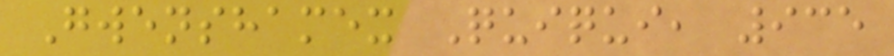Gwenshamex Quiqui, 935
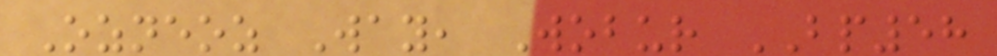Ozneoz Way, Wobur BP58
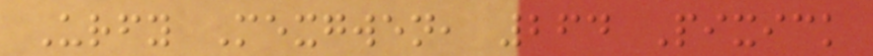Urfy Mexgwen, 264 Pixick
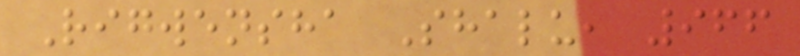Rigwensha Shalu, 966
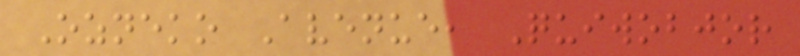Ozneko Avenue, Quiwobjor
